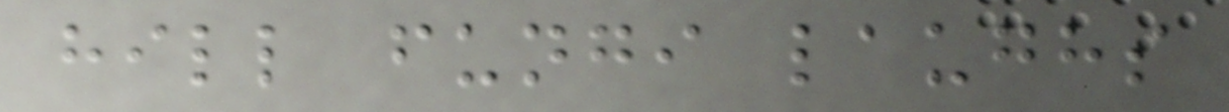hill fungi laughs
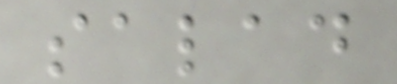salad
